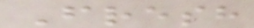Fresh
